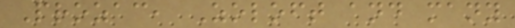Prozac, Zoloft and many
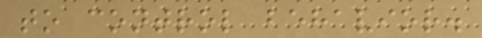to control behavior.
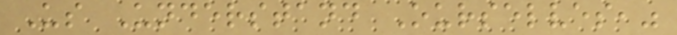Us Understand Ourselves,"
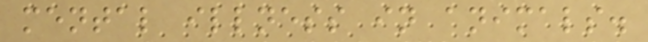mental illness in animals.
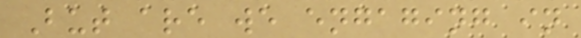But are we engaging in
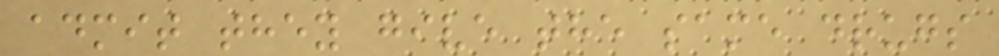admit they give the same drugs
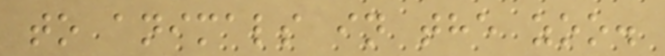to animals in the zoo.
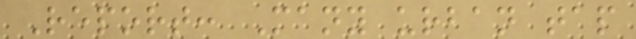Report: Many urban tap
